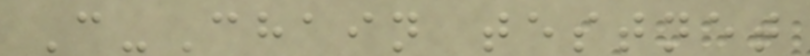C-Chain testnet
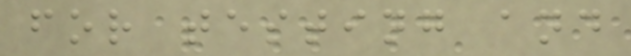for testing and
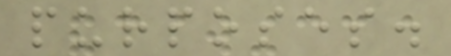purposes.
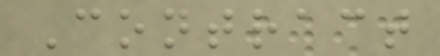Contract
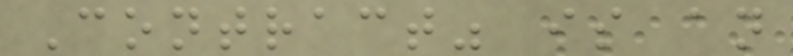Contract" is an
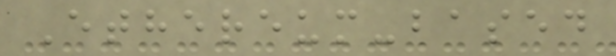Ethereum-based
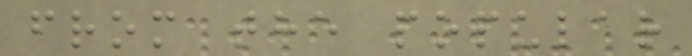from the popular
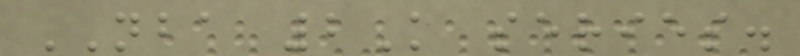NBA 2K series.
